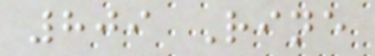809 Rine
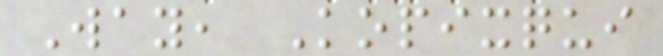Way, Kopixqui
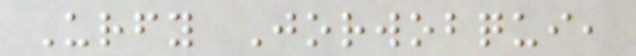Urfy Jorwobqui,
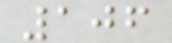106
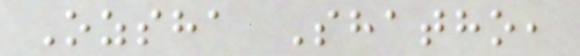Ozsha Shatho,
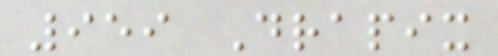959 Drapix
